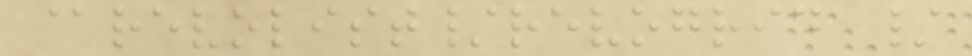@revolist/revogrid /
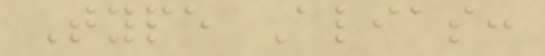Type Alias:
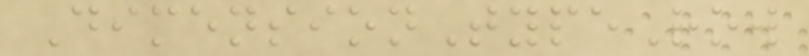DimensionTypeRow
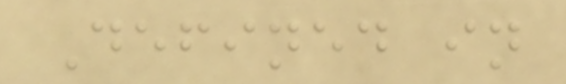Defined in
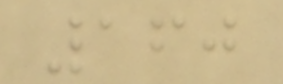160
